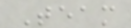Team
